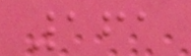161
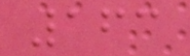163
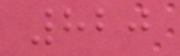820
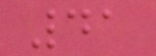41
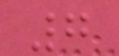7
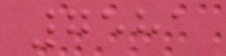7581
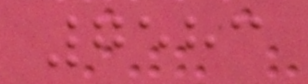7583
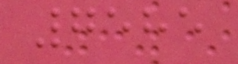7585
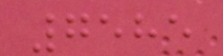7585
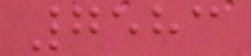7583
